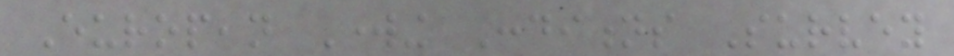European Working Conditions Survey
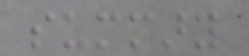summary
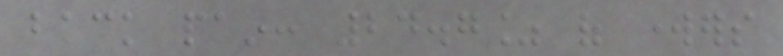back pain: 24.7% of workers
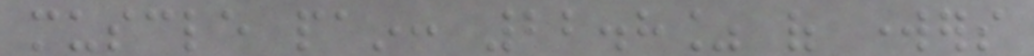muscle pain: 22.8% of workers
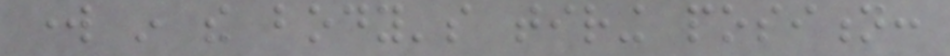work in the body's tiring position:
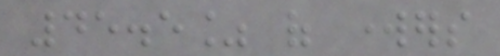45.5% of workers
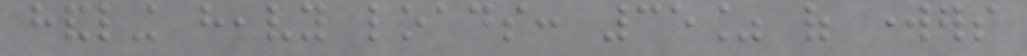handling heavy loads: 35% of workers
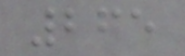265
